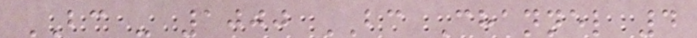BC - 1000 BC Channel 4
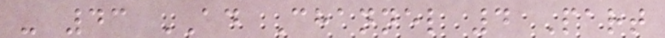- 43 AD Channel 4 Part
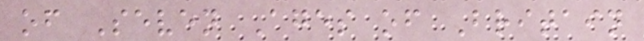of Seven Ages of Britain
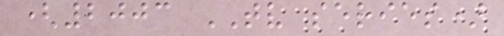(2003 TV series)
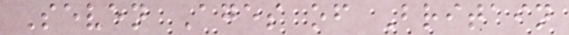Seven Ages of Britain
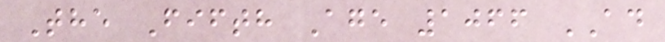The Fifth Age 1066 AD
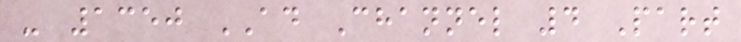- 1350 AD Channel 4 Part
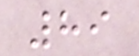89
